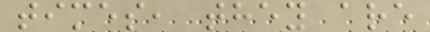times, they are
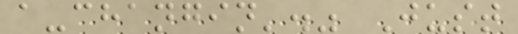a-changin'." Just
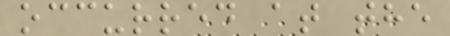occurred at the
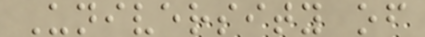University of
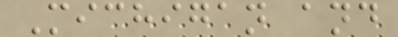Michigan and
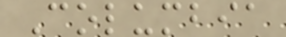Columbia
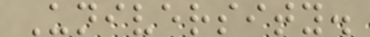University.
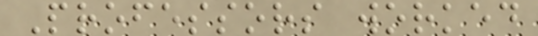Professors worked
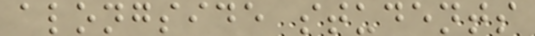alongside students
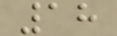18
